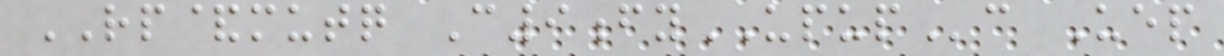RP&mutq C9fyUPUPc Uep
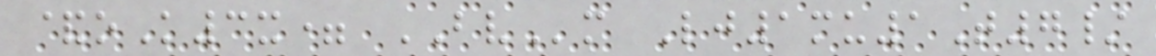&oK3x= BVm Lj1mu1T7/
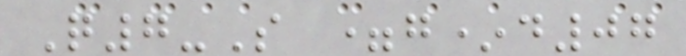Q7-S =g*d07
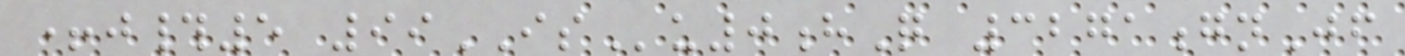+j#5 99ISu0hQ 3271gnJf
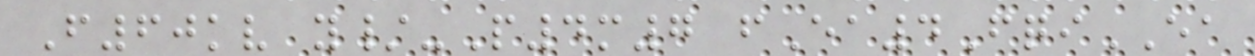F60kv y/-P4m7 fEa4FqiEA
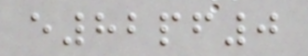e82pf0
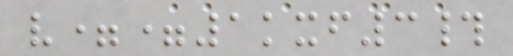v==1kxf3#
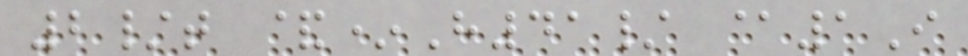2/t &*H41/ @1I
